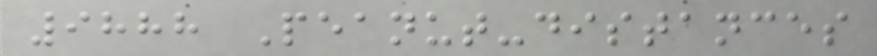9888 Peanut-distances
